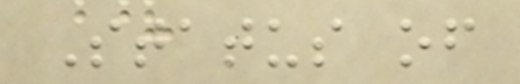Status of
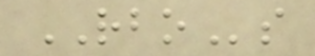RBOs
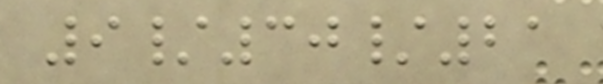9/30/21
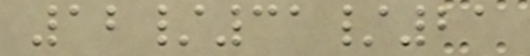12/31/21
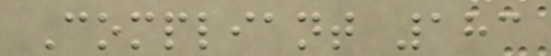Compliant 183
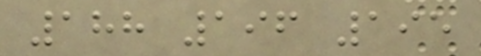188 196 195
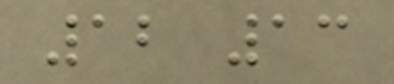12 13
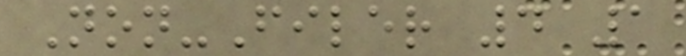Non-Filer 4 1
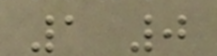1 0
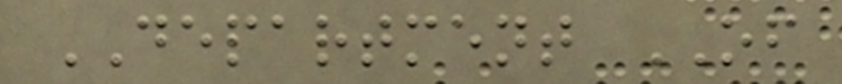DEPARTMENT OF
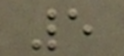5
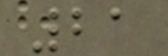21
